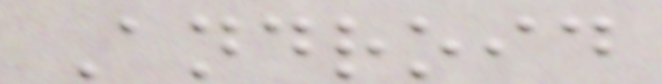Android
